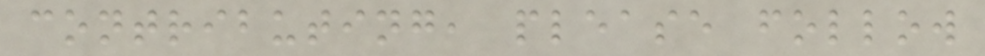contributing, please follow
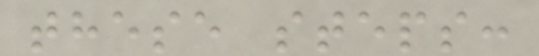these steps:
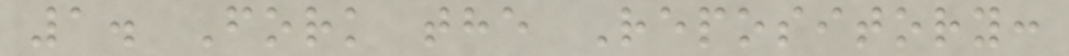1. Fork the Repository:
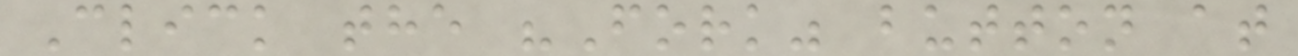Click the "Fork" button at
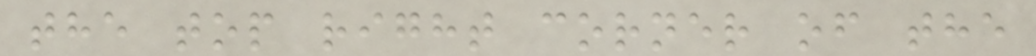the top right corner of the
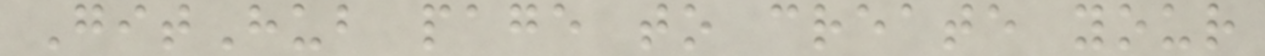GitHub page to create your
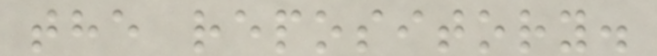the repository.
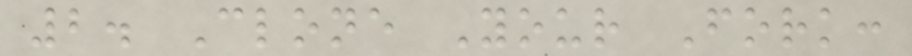2. Clone Your Fork:
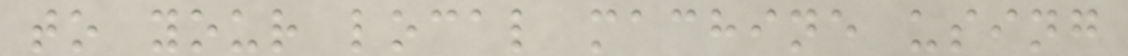to your local machine using
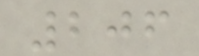206
